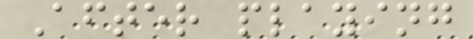After playing
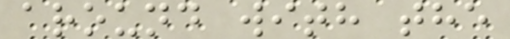around with the
